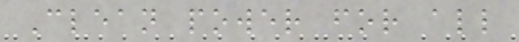Clean power for all
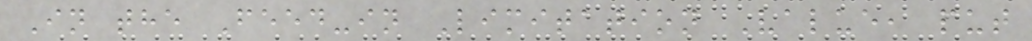In the Feed-in Limitation Value, put
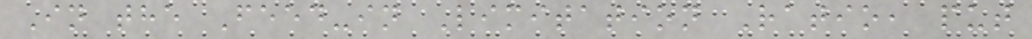In the Feed-in Limitation Ratio, put
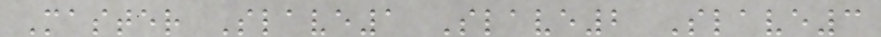Master Slave1 Slave2 Slave3
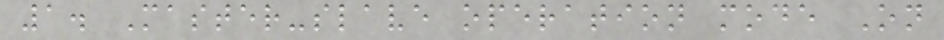1. Master-slave operation mode On
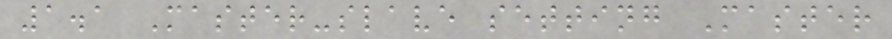1.1 Master-slave setting Master
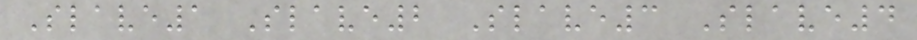Slave1 Slave2 Slave3 Slave4
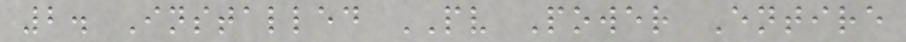2. Installed PV Power Entire
